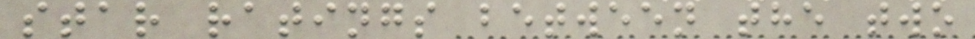star ratings between the two
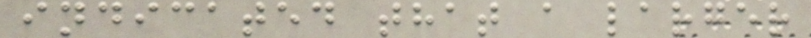indicated that a larger
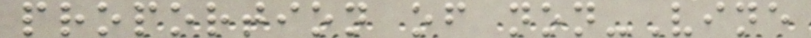proportion of non-Vine
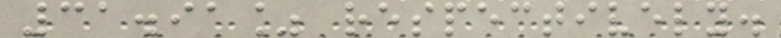31.91% respectively.
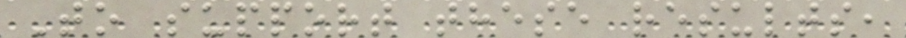To support these results,
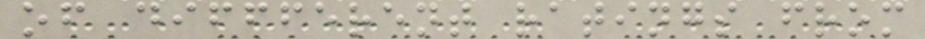of diffferent ratings from
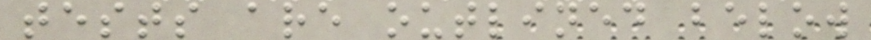tests are outlined below
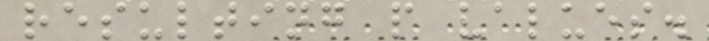resulting p values.
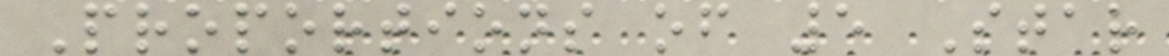Proportions of 5 Star
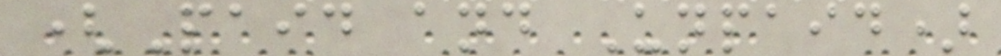(Paid and Unpaid)
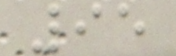95
